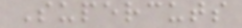Supercuts
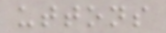uttons
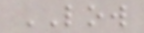LOW
